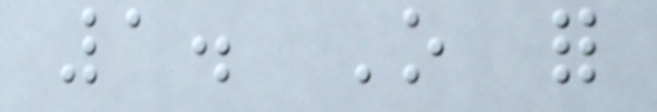1. O for
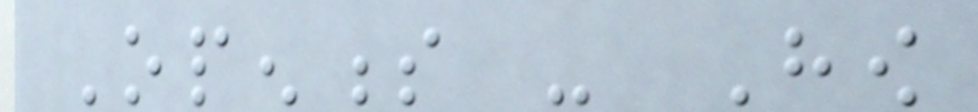Openness - How
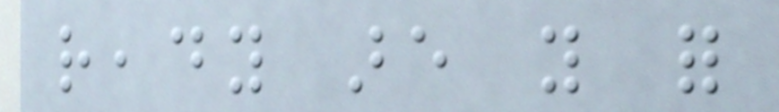ready are you for
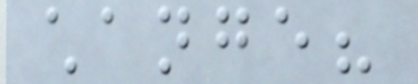change?
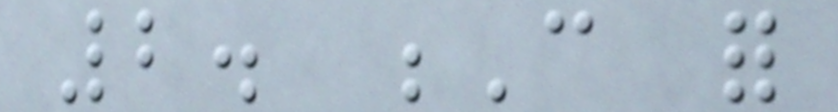2. C for
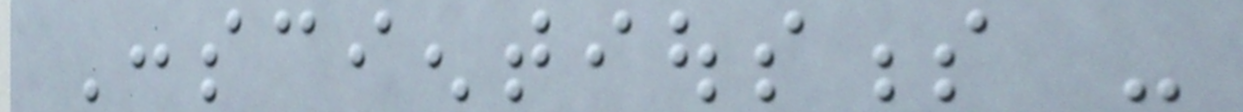Conscientiousness -
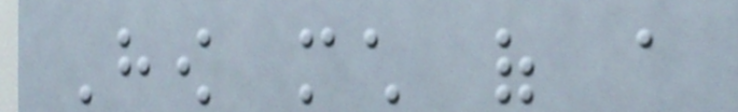How much of a
